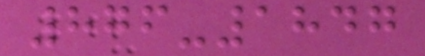876-1847
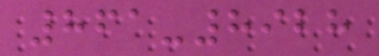861-8928
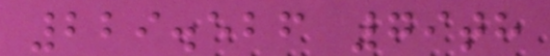229.526 79th
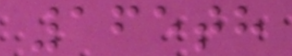165th
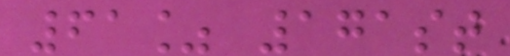61% 171st
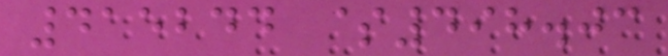415244 $498.03
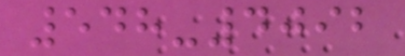548-4092
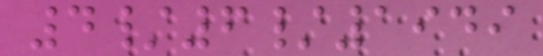4/6/1949
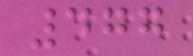477
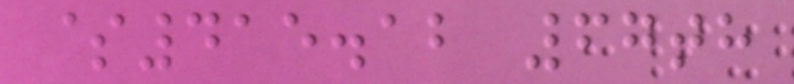$415.12 67th
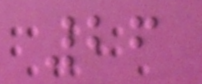26
